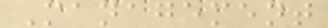Management
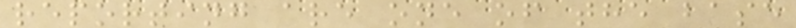reporting are one of the base
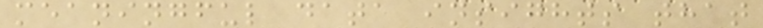meaningful data insights that
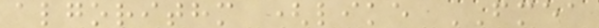algorithm (like FMEA
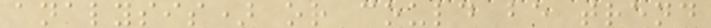analysis) or could be trend
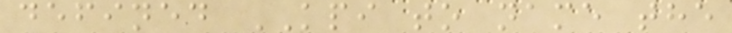defined KPI to name the
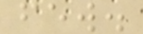few.
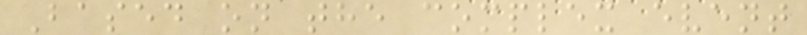Based on the complex event
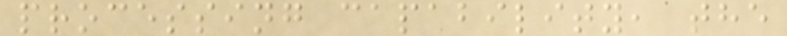processing capability, the
